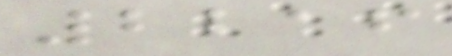2216
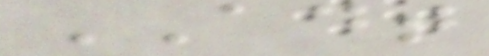ADT
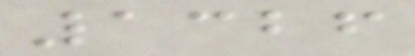1326
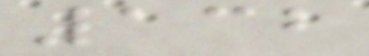132
